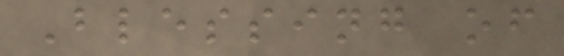Blessing of
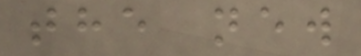the new
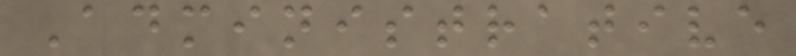Administrative
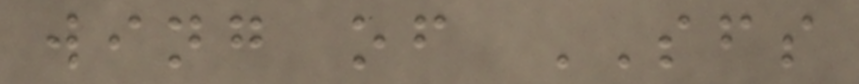wing of SFS
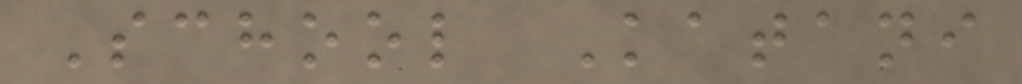School Katani
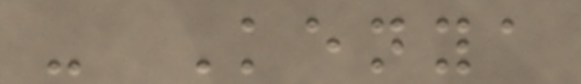- Kenya
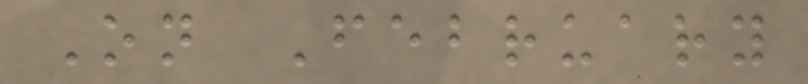On February
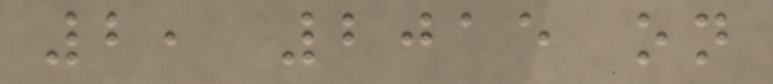2, 2015 on
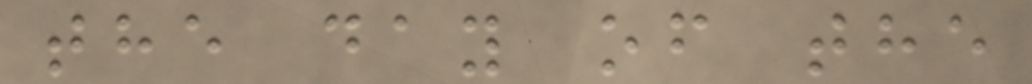the day of the
